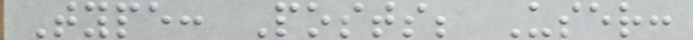Type: Posts; User:
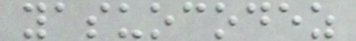yasuocodez
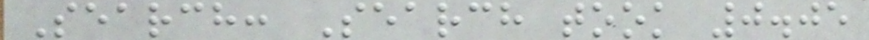Search: Search took 0.05
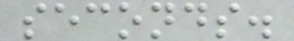seconds.
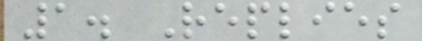1. Replies
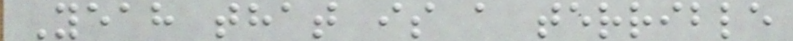Yeah that is a terrible
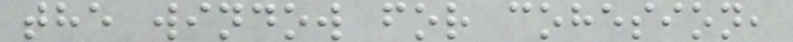the window for cohesion,
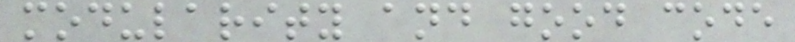modularity and good code
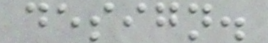design.
